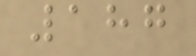187
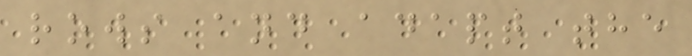rows and adapt the
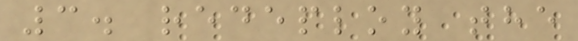3. redeploy the
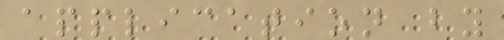application by
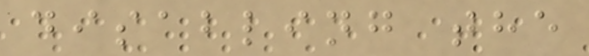disabling the
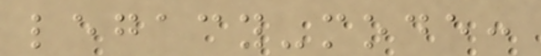legacy-mode:
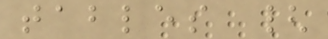tables {
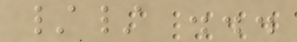// ...
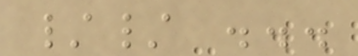// ...
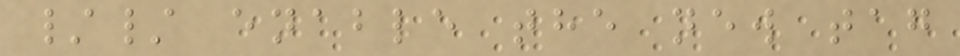// enable the new tag
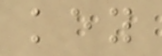key
